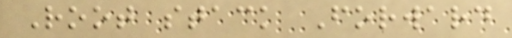Root stack Forward
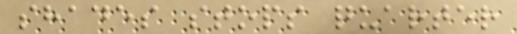shades stops quarter
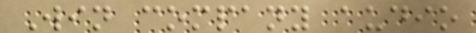Win company audio
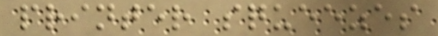printer squeezes
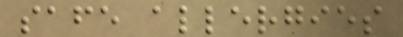safe allergies
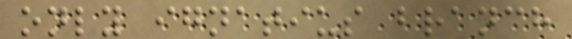only ignatius branch
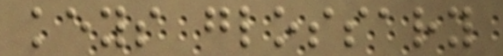keys glossary
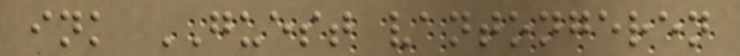ink GUEST vantongeren
